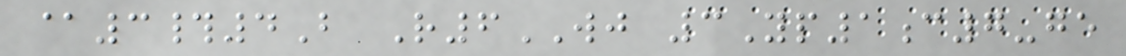@3#4B R6WJ 3Yp1c7-ge
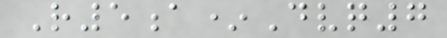R5a*Dvq7
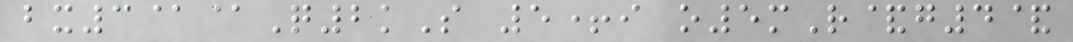bx3@@Q2kS 5+i o5mR&g4&
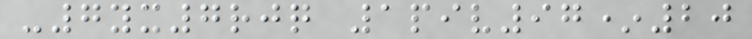-7yx7rjq 1piv97*20
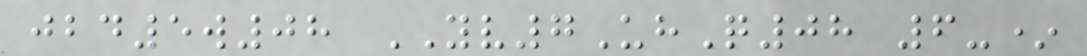jbd5w08 YV7UhQ08 6-*
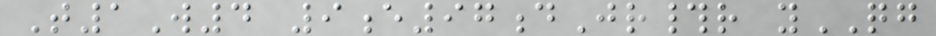T1W4 9e97dJr#r yQG
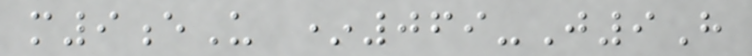m9eU *069-J9H
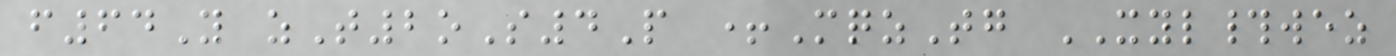f64Y zT2oS4P +MqzTg XYL#wez
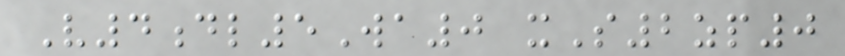V4dl5Wa0 xS2zp0
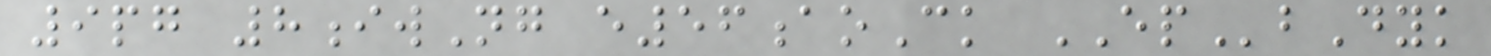9pg 8iwNg e56aoCk EPbDyk
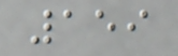159
